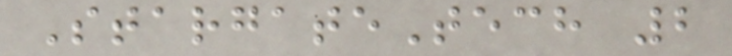StargateTech 2
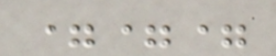===
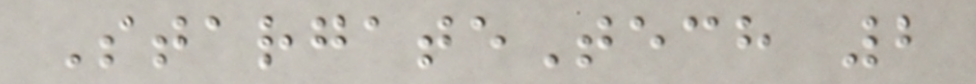StargateTech 2
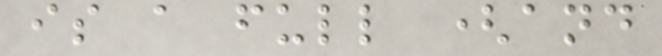is a full (and
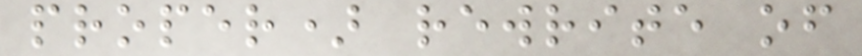proper) rewrite of
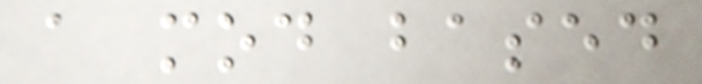a mod based
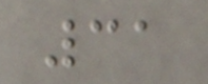31
